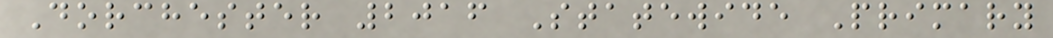Dorchester 2016 Statewide Primary
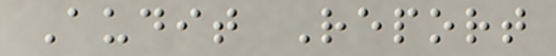Audit Report
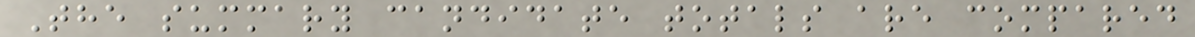The summary candidate totals are compared
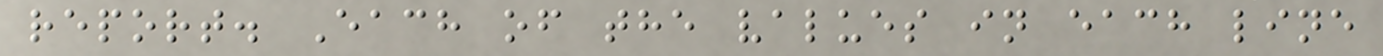report. Each of the values in each line
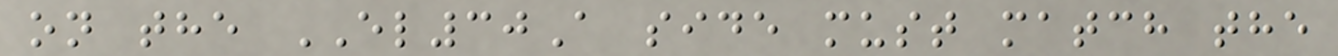on the EL30A side must match the
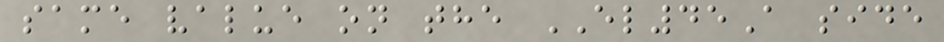same value on the EL45A side
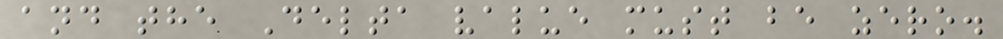and the Delta value must be zero.
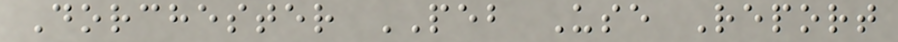Dorchester PEB Use Report
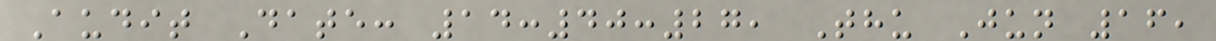Audit Date: 14:40:27, Thu Jun 16,
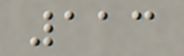113
